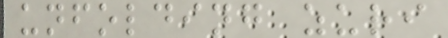unfolding zuri
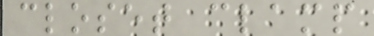closet clamp
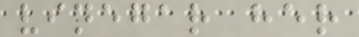vinegar her
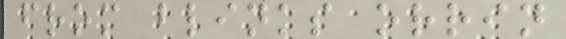from blinks orrin
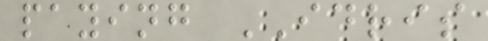paying IDRIS
